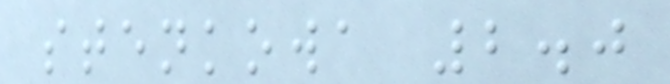stenkowa 2.0
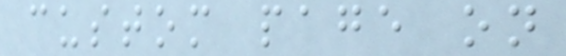custom page on
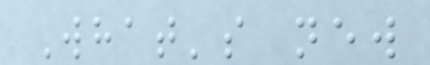What's new
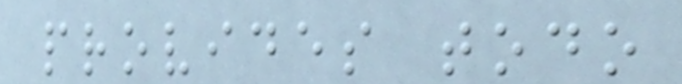provides todo
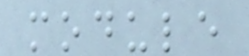module
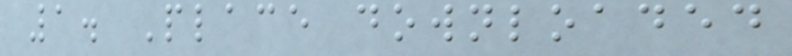1. Place downloaded
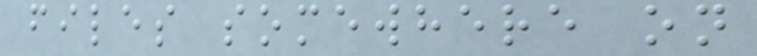files somewhere on
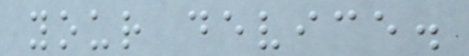your device.
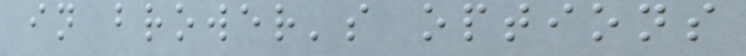in brower's options
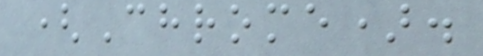(Chrome).
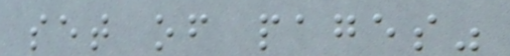set of pages"
